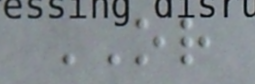OR
